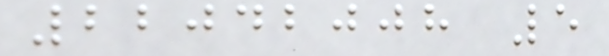22042008 5
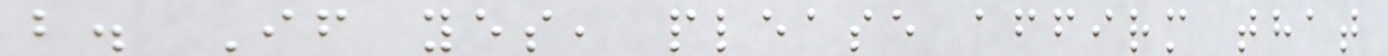b. If yes, please affirm that
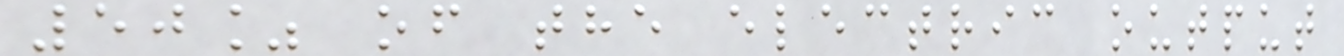50% of the electric output
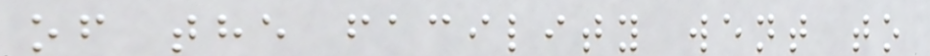of the facility went to
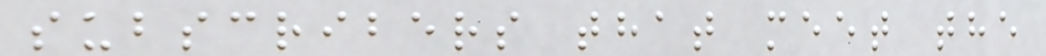subscribers that meet the
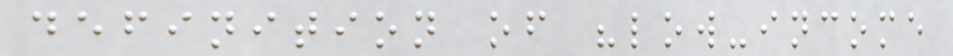definition of "low-income
